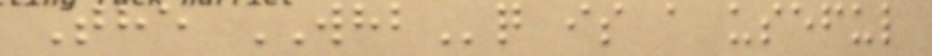The WHBq is a useful
